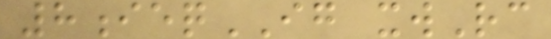8ieqIG xwRc
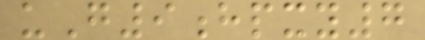uG9hpxy7
